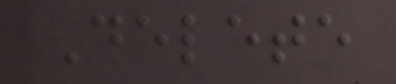Delete
